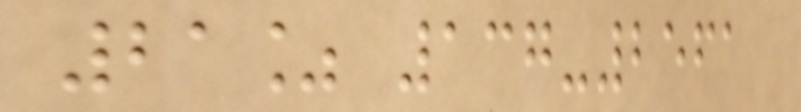21% 137-2561
